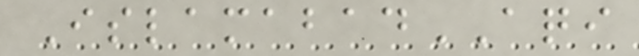IslamabadAQI
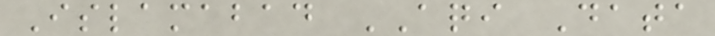Islamabad AQI Data
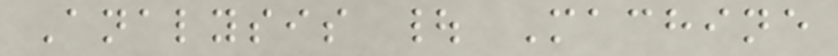Analysis | Machine
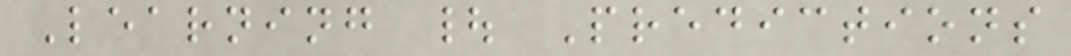Learning | Predictions
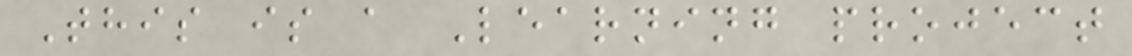This is a Learning project
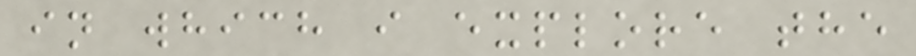in which i explore the
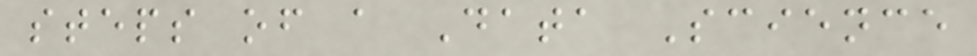steps of a Data Science
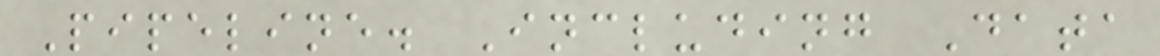Pipeline. Including Data
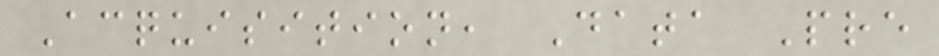Acquisition, Data Pre
